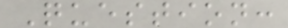Question:
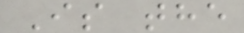Is the
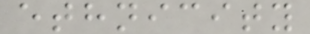ethnicity
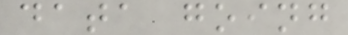data going
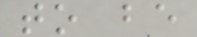to be
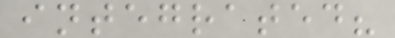integrated?
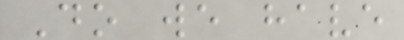Do we have
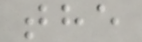the
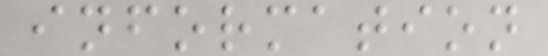information
